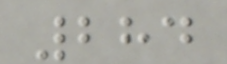284
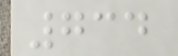734
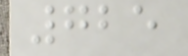725
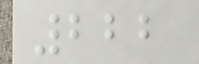222
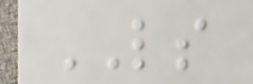LS
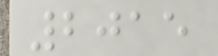2015
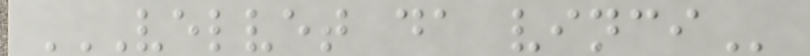VELVET DA VINCI
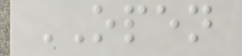OPEN
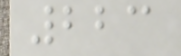223
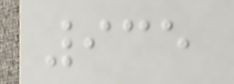935
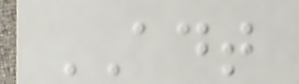ADT
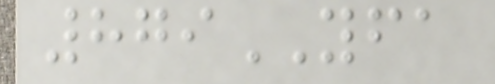879YFA
